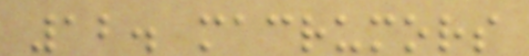12. macrumors
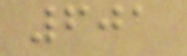601
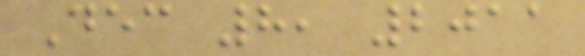Dec 8, 2011
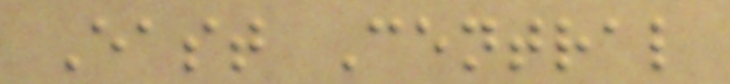East Central
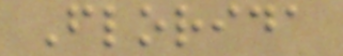Florida
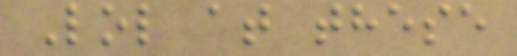Lol at these
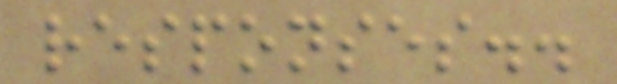responses..
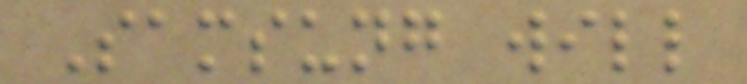Samsung will
